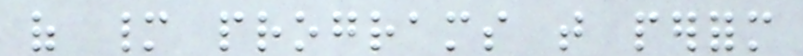of many programs that perform
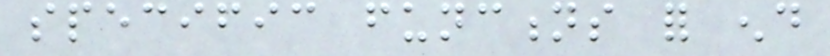specific functions for end
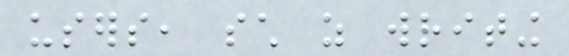users, such as writing
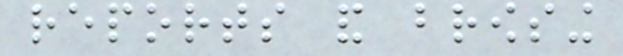reports and browsing
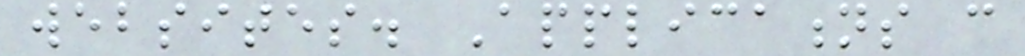websites. Applications can
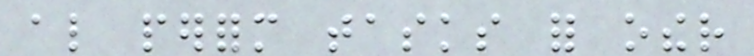also perform tasks for other
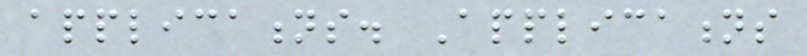applications. Applications
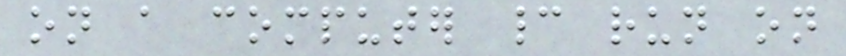on a computer cannot run on
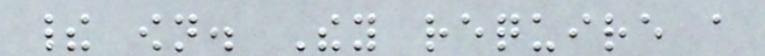their own. They require a
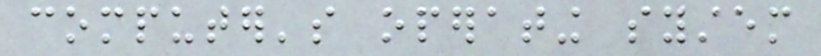computer's operating system
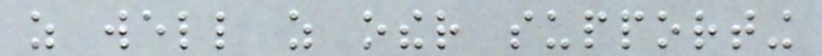as well as other supporting
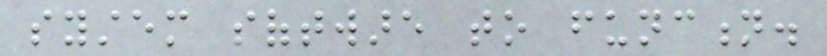system software to function.
